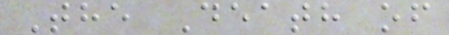The Death of
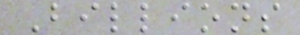Billions
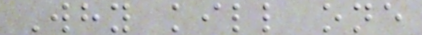Why kill one
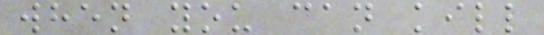when you can kill
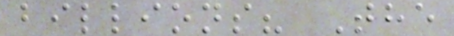billions? The
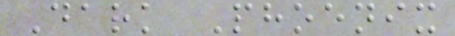Dark Phoenix
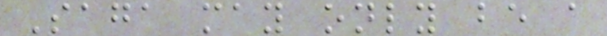Saga may only be a
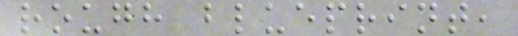rough blueprint,
